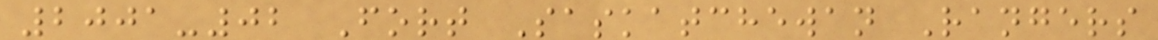2001-02 Fort Saskatchewan Rangers
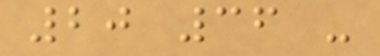20 36 -
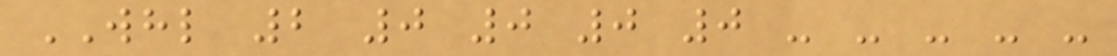WHL 2 0 0 0 0 - - - - -
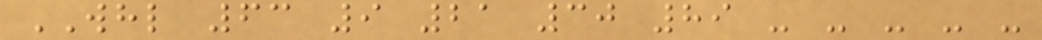WHL 63 9 21 30 89 - - - - -
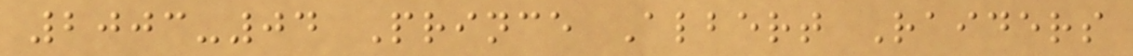2003-04 Prince Albert Raiders
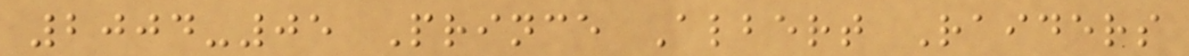2004-05 Prince Albert Raiders
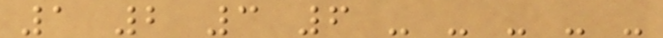1 2 3 6 - - - - -
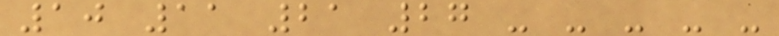10 11 21 27 - - - - -
